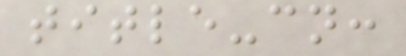title-cn:
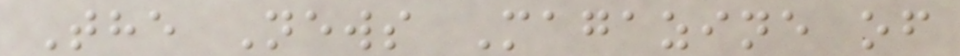The News Magazine of
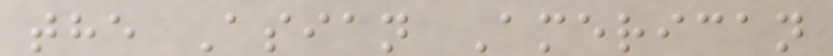the Asian American
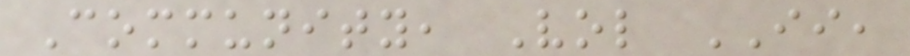Community, Vol II,
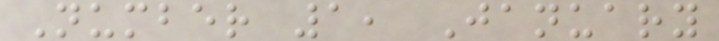Number 1, January
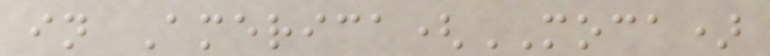in America(MOCA)
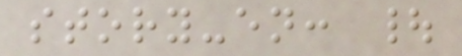story-en: |
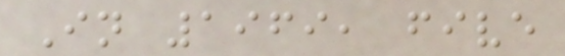In 1969, five
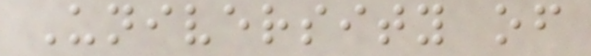University of
